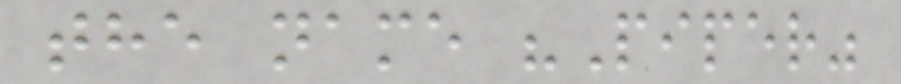the name "Piper"
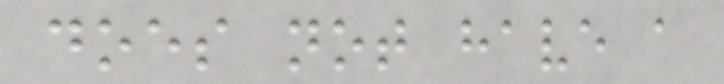does not have a
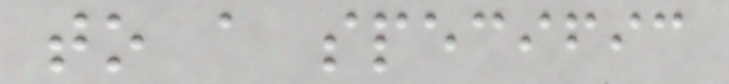to a specific
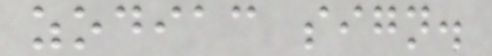zodiac sign.
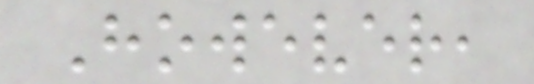However,
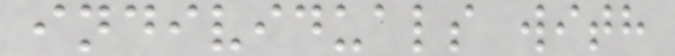individuals with
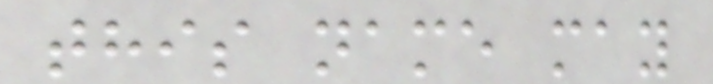this name may
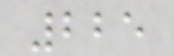225
